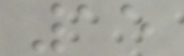15
